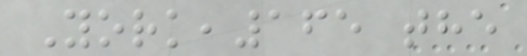York,165 the
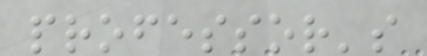professor's
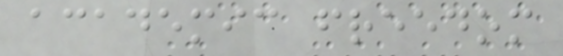academic freedom
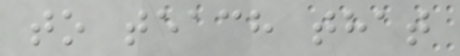to teach that
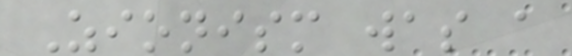Zionism was a
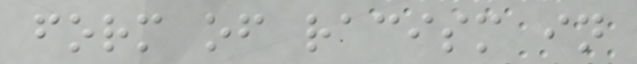form of racism in
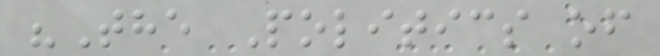"The Politics of
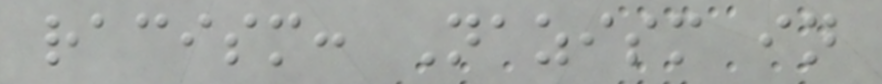racism: Nazism in
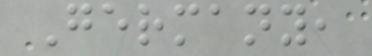Germany,
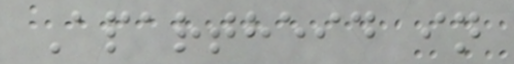Apartheid in
